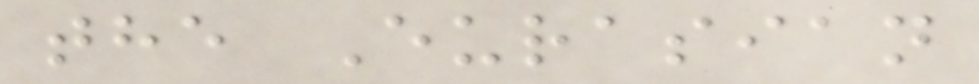the Eurasian
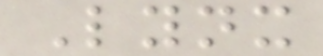Lynx
